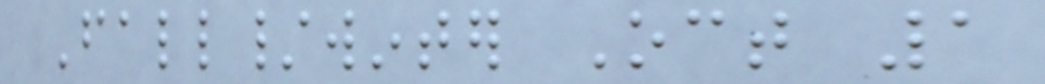Fall/winter Oct 1
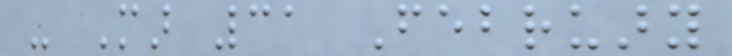- Mar 31 February
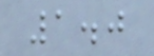1.0
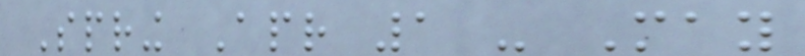Spring Apr 1 - May
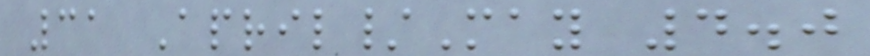31 April/May 4.0
